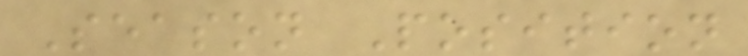Season Position
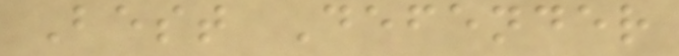Best Defender
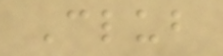Club
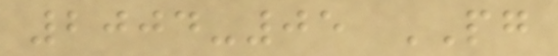2004-05 PG
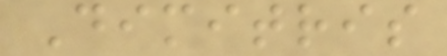Dimitris
